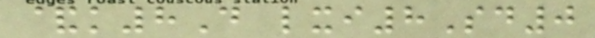&k8D lxi8Sd0
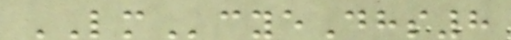LMcyeDhs8
